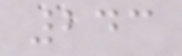243
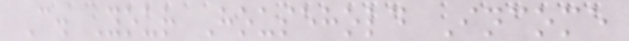C. Your Household Income
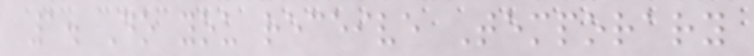1. Do you receive Temporary
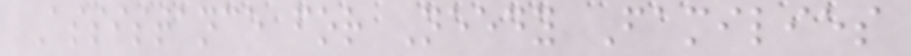Assistance for Needy Families
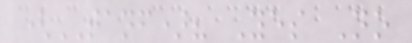(TANF)? Yes No
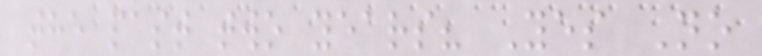the past two years? Yes No
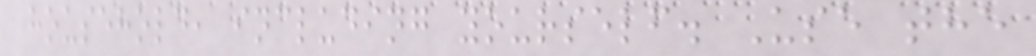household, including yourself. Use the
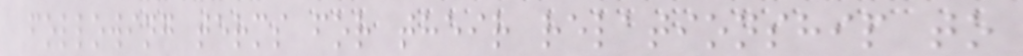following terms for their relationship to
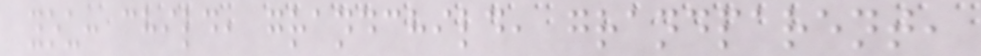you: child, grandchild, grandparent,
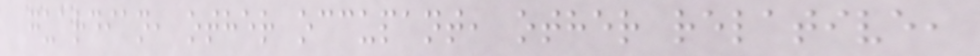guardian, other occupant, other relative,
